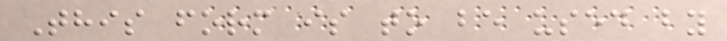This form is to be used by
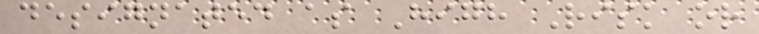designated as High Risk or
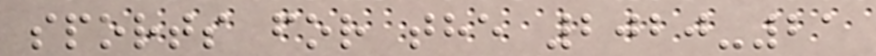sports for the 2020-21
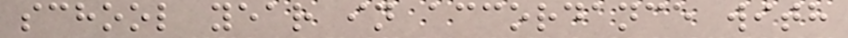school year in accordance with
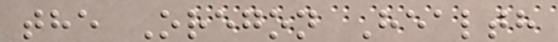the Oregon Health
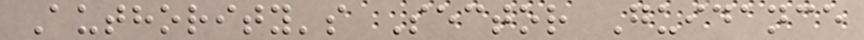Authority's Sector Guidance
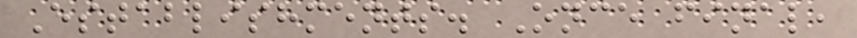Establishments. Once final,
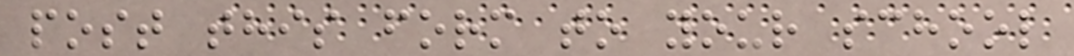post this form to your school
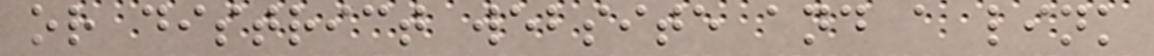or district website and a link
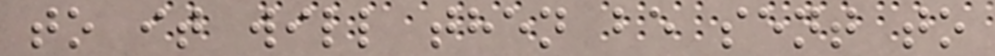to it will then be sent to
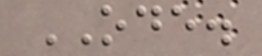ODE.
